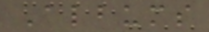Albums
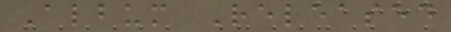Album Released
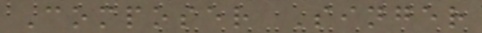Composer Singer
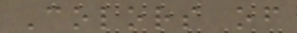Colors of
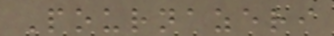Pournazeri
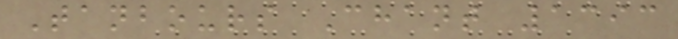Tanbours Chant 1393
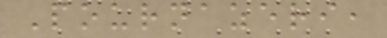Pournazeri,
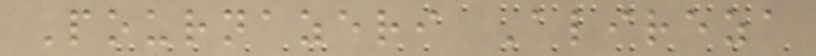Pournazeri Alireza
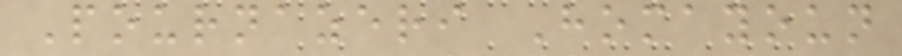Pournazeri Homayoun
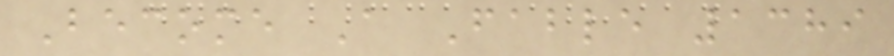Become A Fable 1389
